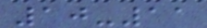10-11
